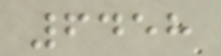6458
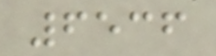6536
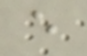e
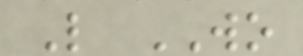L WO
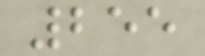255
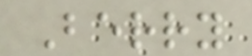Berry
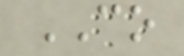CO
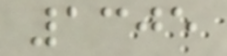1305
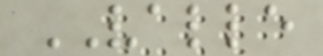VALLE
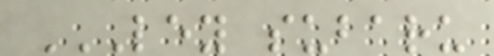LEY SUBARU
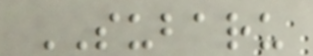SUBARU
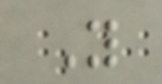Y
